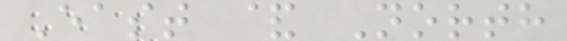East & North
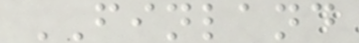FINLAND
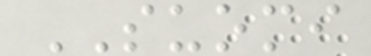SUOMI
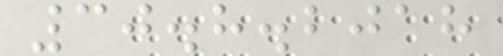30.8.2018
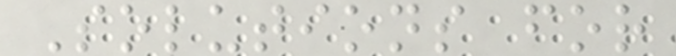Solutions for
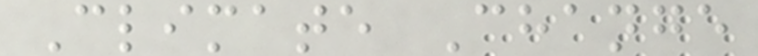Climate Change
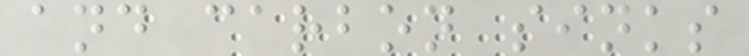and carbon sinks
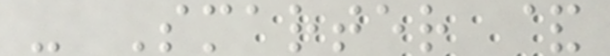- Smarter &
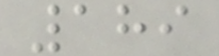189
